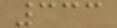333
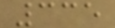335
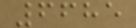6685
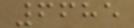6685
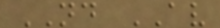ND AV
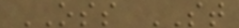OSS ST
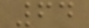64
